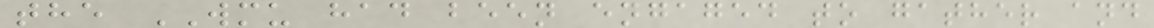the WMU had been engaged to gather and
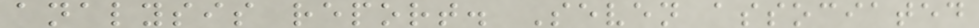analysis report. Seven associated
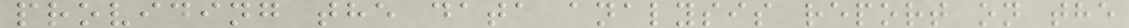providing the data analysis report on the
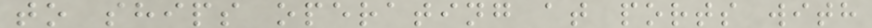to ships operating at ports with
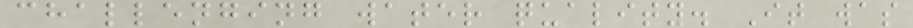challenging water quality. It was
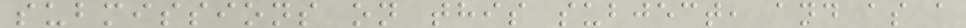submissions on this subject, and as a
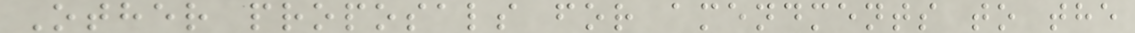Other proposals for amendments to the
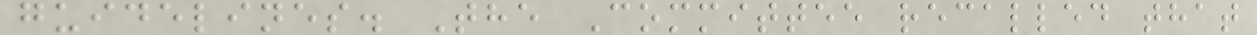guidelines. The Committee recalled that
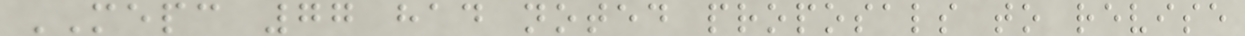MEPC 77 had noted proposals to revise
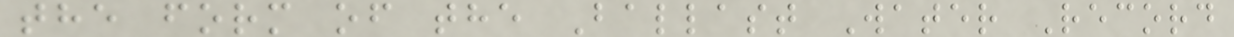the form of the Ballast Water Record
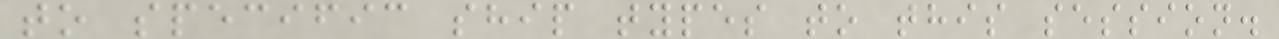to specific ship types to this session.
